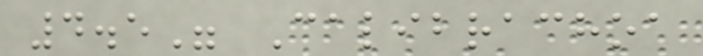4.5" Calibrachoa
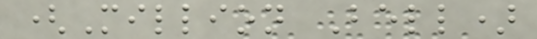(Million Bell)
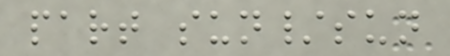part sun/sun
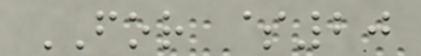FOR $20
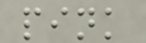pink
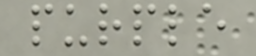purple
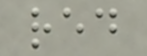red
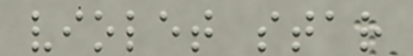violet star
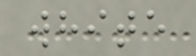white
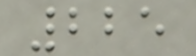225
